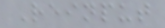Reinput
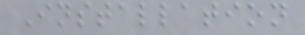Installation
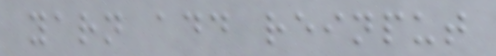yarn add reinput
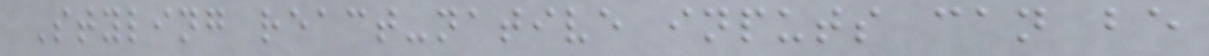Styling react-native inputs can be
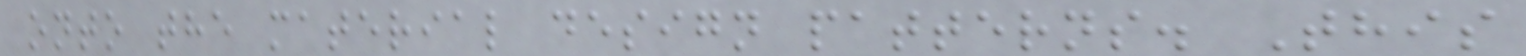onto the material design patterns. This
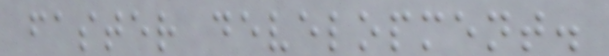faster development.
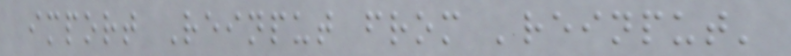import Reinput from 'reinput'
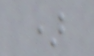)
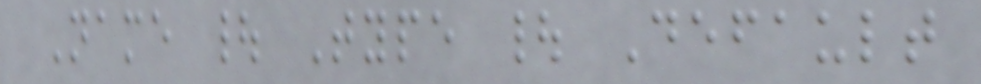Name | Type | Default
